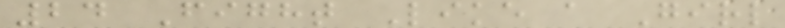24 Fight Like a Girl
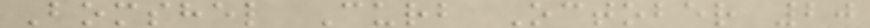Bomshel Curb October 20
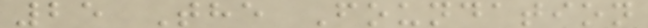25 The Foundation
